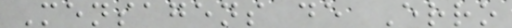Mensagens de Erro
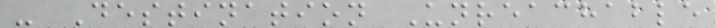- Destination Unreachable
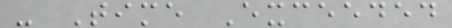- Time Exceeded
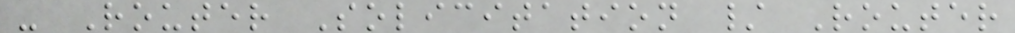- Router Solicitation / Router
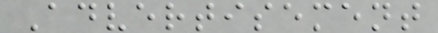Advertisement
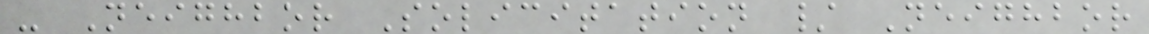- Neighbor Solicitation / Neighbor
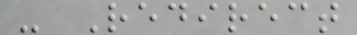- Redirect
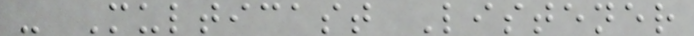- Multicast Listener
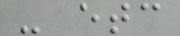- etc
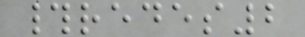#redes2
